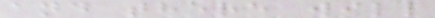and there will
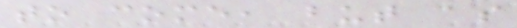to come, but as
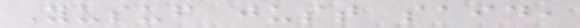Yusuf just said,
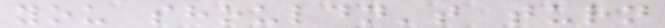you shouldn't turn
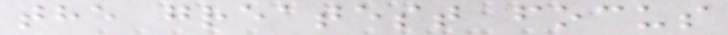the greatest focus
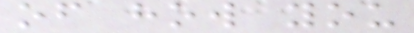of how you
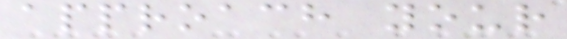approach your
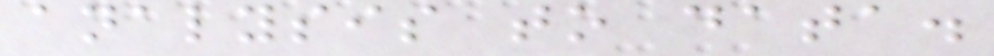analysis to data.
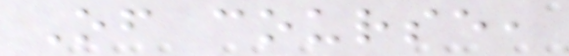Of course,
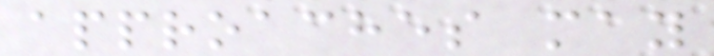approaches may
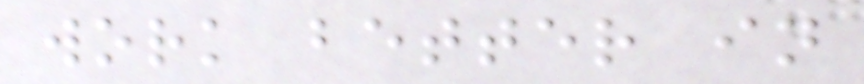work better in
